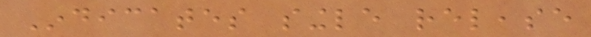Indicates single release
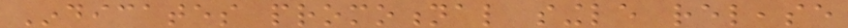Indicates promotional single release
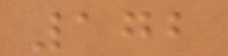172
